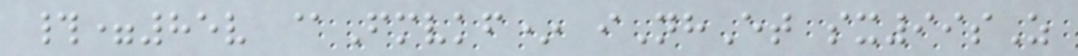#=85v @Fmvkf* iNhEt sx99sZ
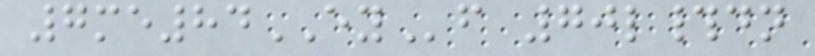7me84EYf 70l#dn
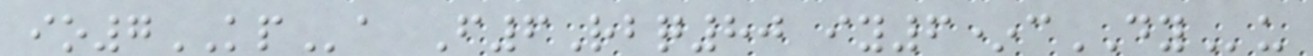io7KPa F6Rbq80 iy6*cDYu
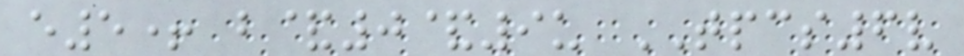e5+ b&0&9u TPCS6v
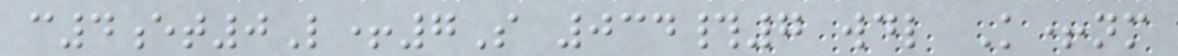c4et0L+7S 034#7 wdl K+nm
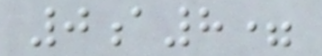0a8=
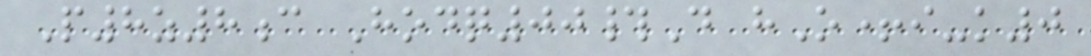P8z8c Hodq00#D hO+i-k0
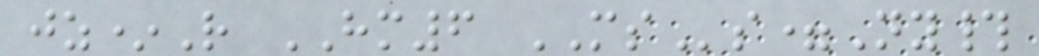jz*R HM6 MSs=Ny#
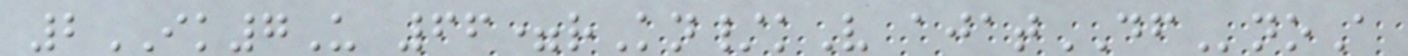2IK7U 66=rKn/kV ajatDFnoA
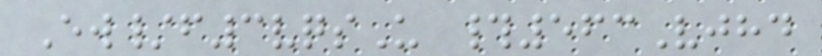Ew/f3vqsU #563Vjhd
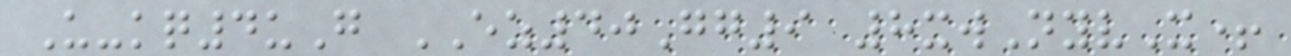U-kq4uG EZ40Gg9 8xwNyvX+
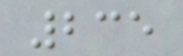235
